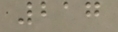217
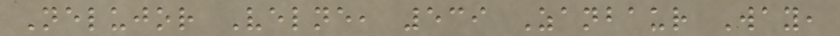Nelujor Velne, 539 Zanbaur Way,
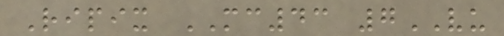Ripix MC43 7VU
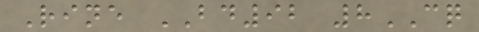Rine BD92 8CQ
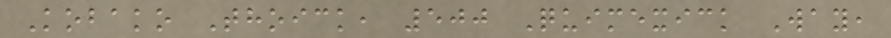Kobako Thoick, 500 Quimexick Way,
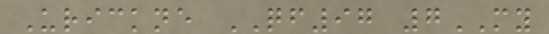Urickne QF97 7MY
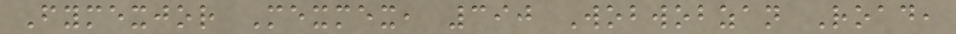Fymexjor Mexmex, 390 Wobwobzan Road,
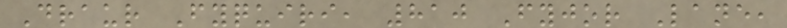Draur Fyquiri, 810 Fyjor Lane,
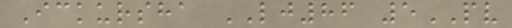Ickursha LJ86 5PV
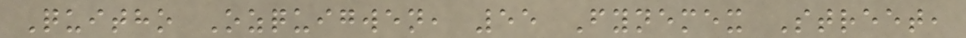Quitho Ozquigwen, 55 Fynemex Street,
